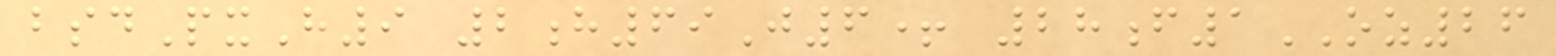bsdPxH9 2h69J6+ 28f1OZ26
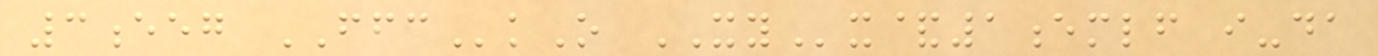3eeg FFCkO XYx&1emlf i-da
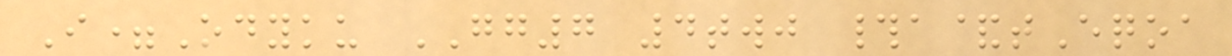I=Odyku GG7 4twj #a&tEqoa
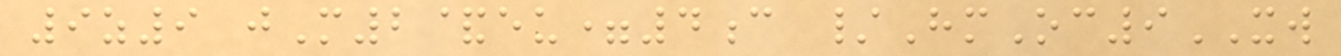9z9 jM2&eu=4c /HmOc9XW
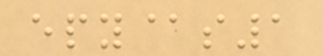epy@s1
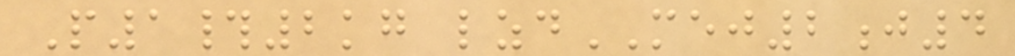P1#2kg lzdMEJ2j4
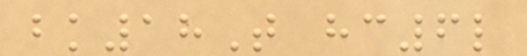bk18T hc6l
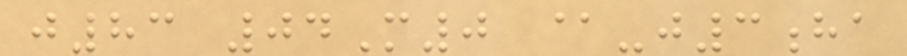j83 04M0 @-j3ha
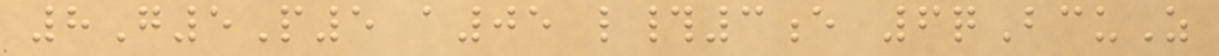8G5P5 a05 l#3e 6qBcuZ
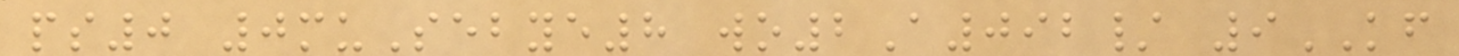ps0 0muSebye8 wo2A092/ 9KF
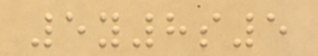5y8s5
